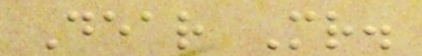Dear Mr.
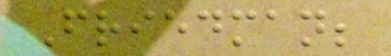Friedman;
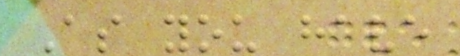As you have
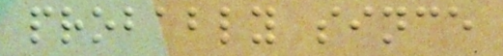probably since
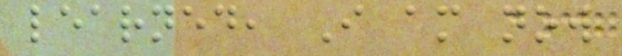learned, I am now
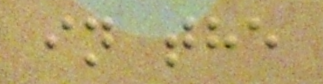in the
